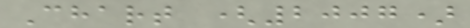Chart (2007)
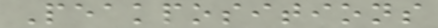Peakpositions
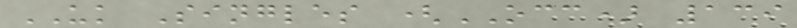UK Singles (OCC) 139
